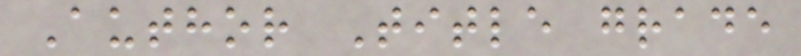Author Title grade
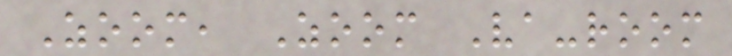Zoom, Zoom Va-room
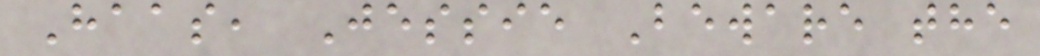Haas, Jessie Beware the
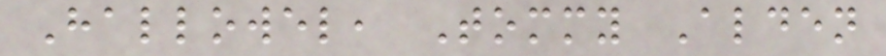Hallowel, Tommy Alden
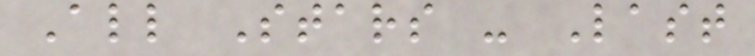All Stars - Last
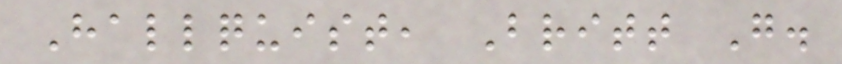Hallquist, Britt G.
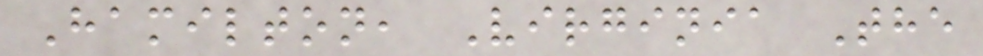Hamilton, Virginia The
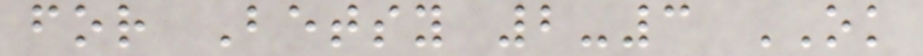for Betsy 2-3 OK
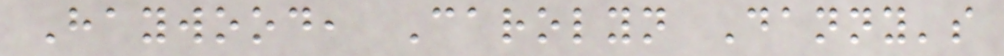Haywood, Carolyn Danny's
